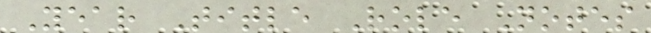Year Title Role Notes
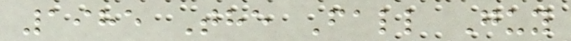1985 The Fall Guy
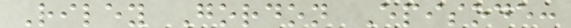Riley Gordon Episode:
